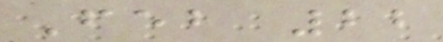Feb 22
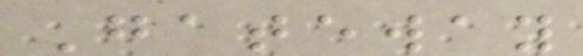Gateway
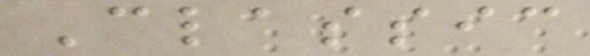Classic
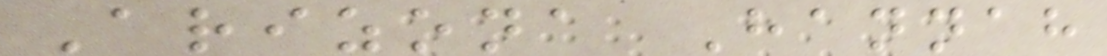Arizona Hannah
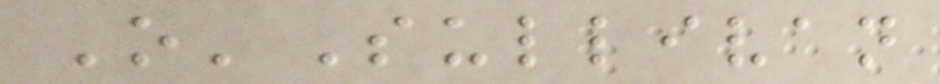O'Sullivan
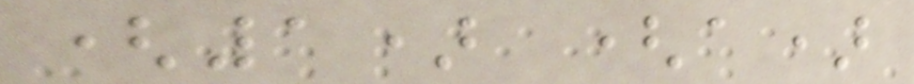(1) (a)
